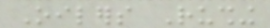Oilers Rushing
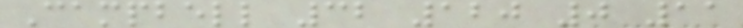Campbell 32 120 0 11
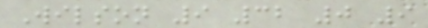Wilson 9 32 0 9
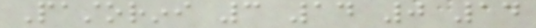Pastorini 3 14 0 14
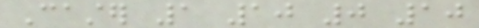Caster 1 10 0 10
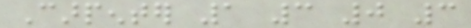Carpenter 1 3 0 3
